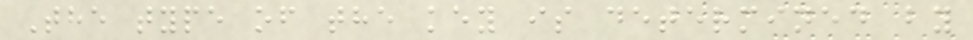The type of the key is determined by
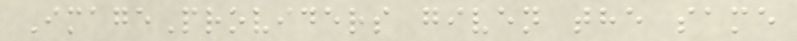ImageProviders given the same
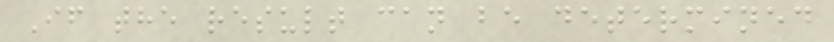If the result can be determined
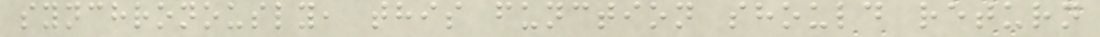synchronously, this function should return
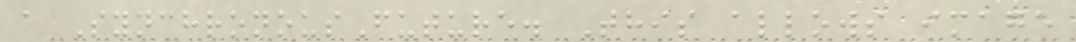a SynchronousFuture. This allows image
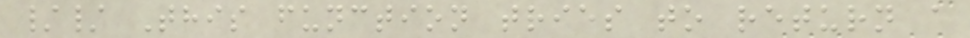// This function tries to return a
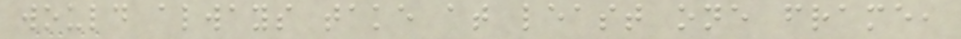would always take at least one frame,
